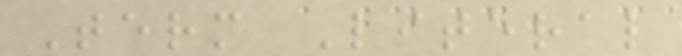Term Literal
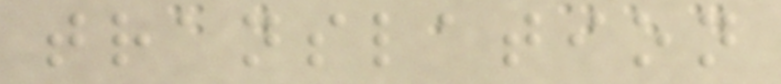translation
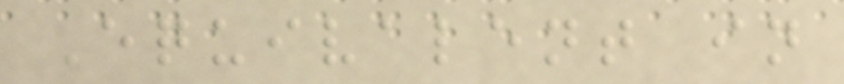Equivalent in
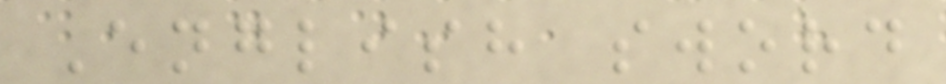English sword
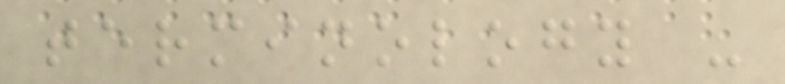terminology -
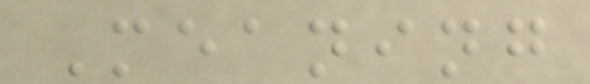Meaning
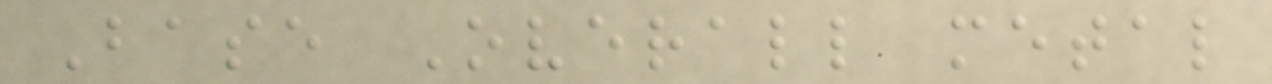Base Overall metal
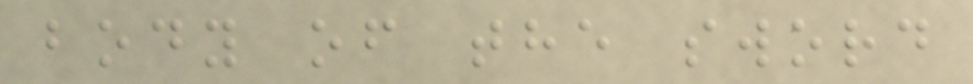body of the sword
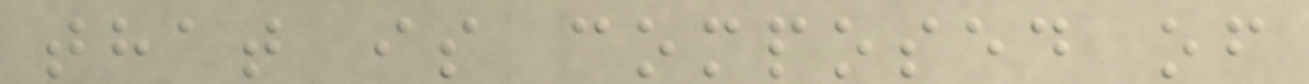that is composed of
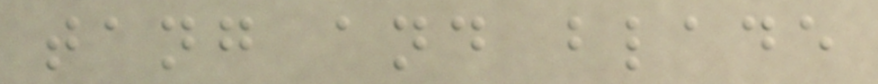tang and blade
